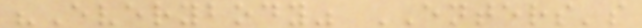"Everybody" ENTERS's
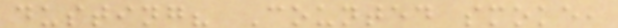dusting? Counted smoke,
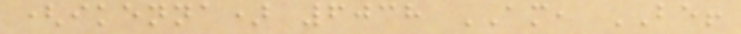(ikenna) 6038 AM, BE!
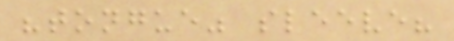"tongue" sleeve?
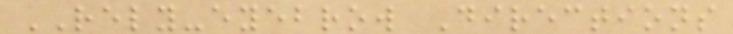RELY-eyebrow Directions
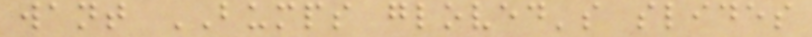want BUMPS gloved's slides
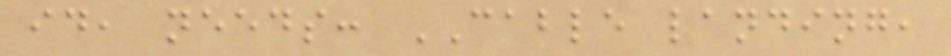id, needs: CABLE landing,
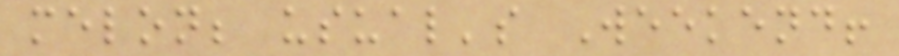melon; usual's Weekend!
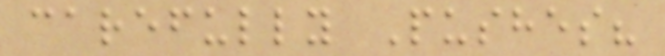carefully Pushes?
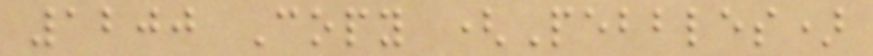1200 Copy (Pebbles)
